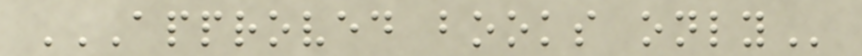APPROVED BOOKS ONLY
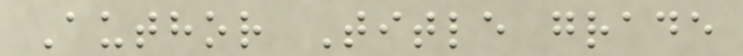Author Title grade
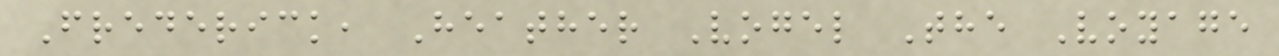Frederick, Heather Vogel The Voyage
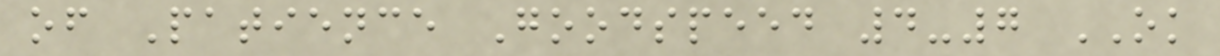of Patience Goodspeed 4-7 OK
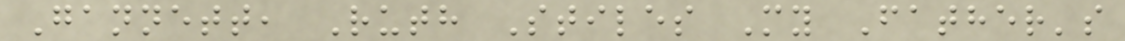Gannett, Ruth Stiles My Father's
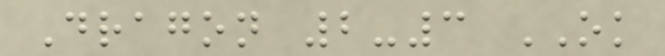Dragon 2-3 OK
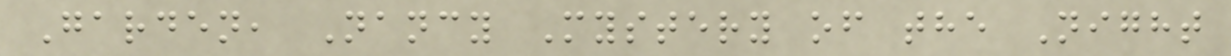Garden, Nancy Mystery of the Night
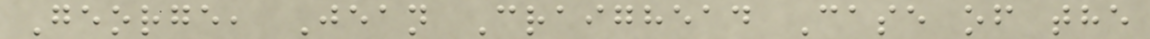George, Jean Craighead Case of the
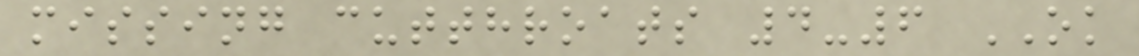missing cutthroats 4-6 OK
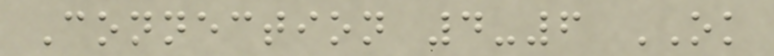Connection 4-6 OK
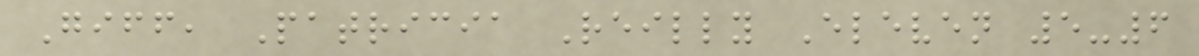Giff, Patricia Reilly Eleven 5-6
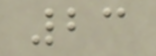23
